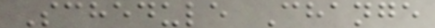Schedule Change
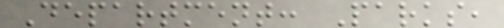Department: Parks,
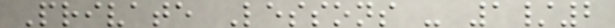Private Lessons - 1/2
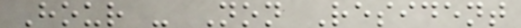Hour - Non Resident
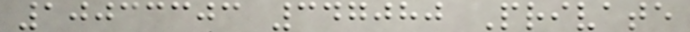10033303 347080 Private
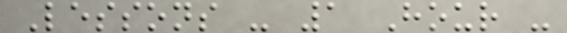Lessons - 1 Hour -
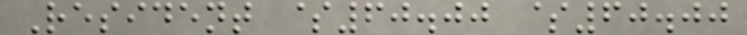Resident $60.00 $60.00
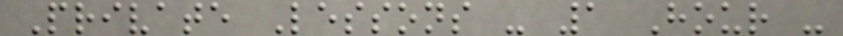Private Lessons - 1 Hour -
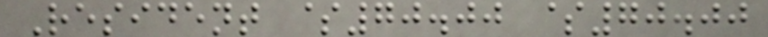Resident $70.00 $70.00
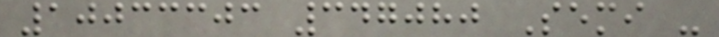10033303 347080 Semi -
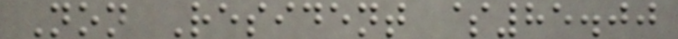Non Resident $85.00
